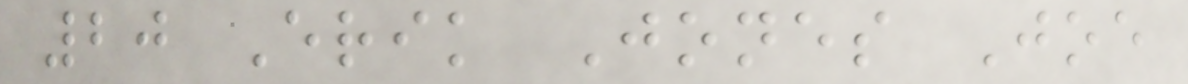20 Erik Jones Joe
